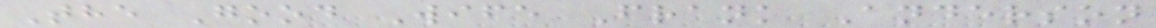The Good Wife Frank Anderson
